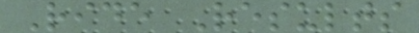Ride Results
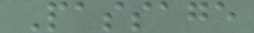Passage
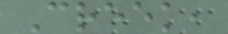Creek,
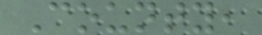County,
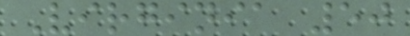Virginia 50
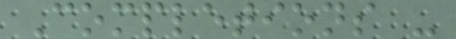Completions -
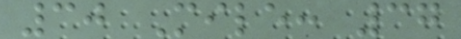30 Mile: 37
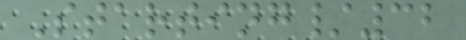Starting/32
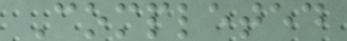Completed
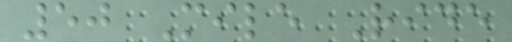50 Mile Ride
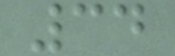34
